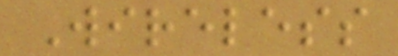Wireless
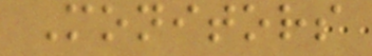Monitors
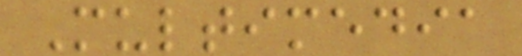Multimedia
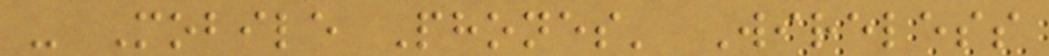- Mobile Phones' Wireless
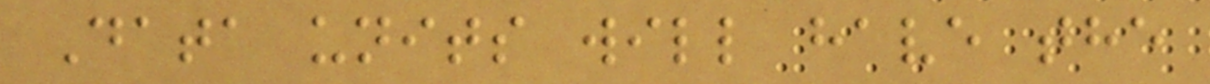Data units will have the
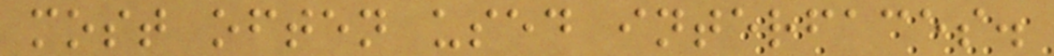most often used interfaces.
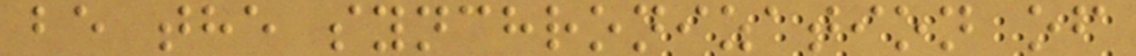be the synchronization of
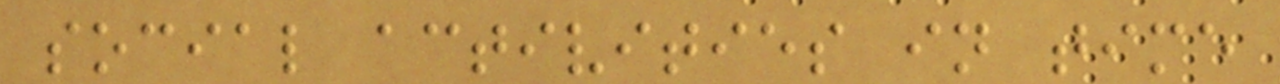social activities in time
